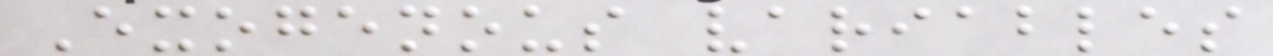Exogenous variables
